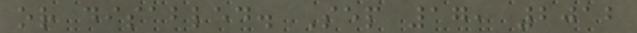or disabled. Sep 17, 2012
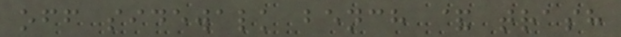off sidewalk bench & trash
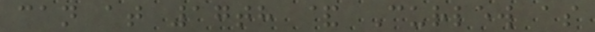can at 17th & Curlew as
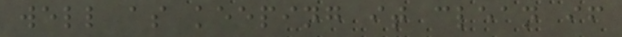well as keeping it clean if
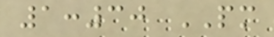1:30 PM
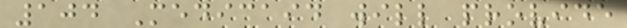104 Medicaid will provide
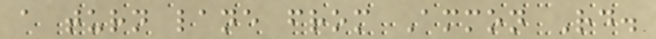a turn lane from Ammon Rd.
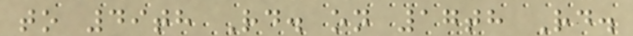to 49th Rd. on 17th Rd.
